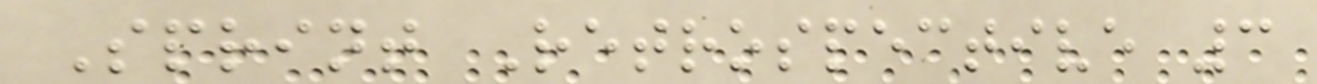Sprint Retrospective 3
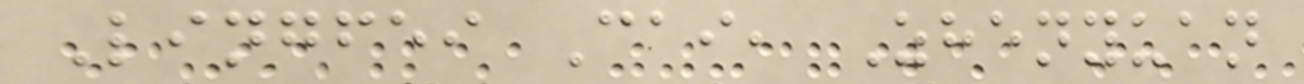Lingfei Cai, Zhenyuan
